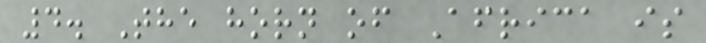4. The horn of Africa is
